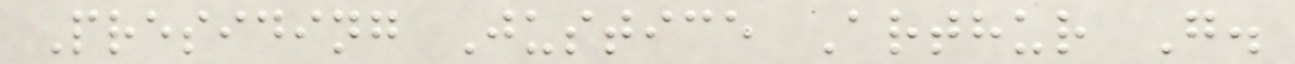Presiding Justice Arthur G.
